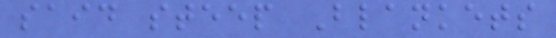said steep Blankets
